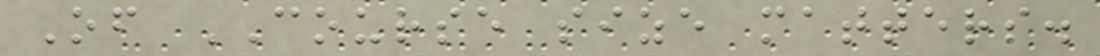Of COURSE size matters.
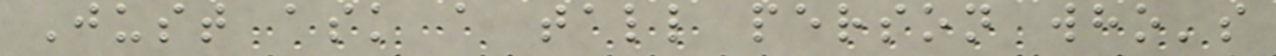Just ask a tall person who's
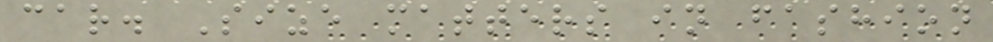car. Size matters in fashion
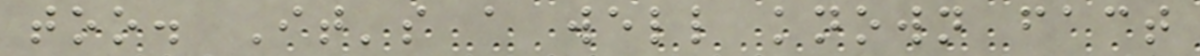too. It's a well known fact
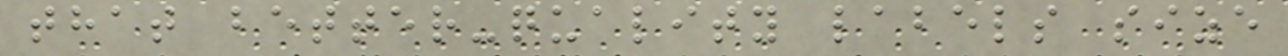that better-quality labels size
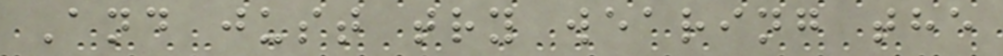And just try wearing the
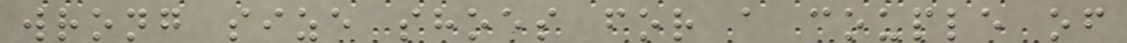wrong size shoes for a couple of
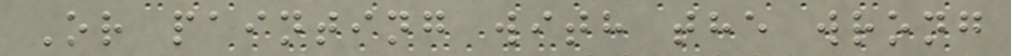Or painting with the wrong
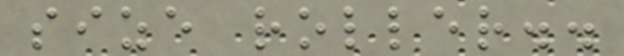size roller..
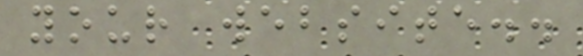your website..
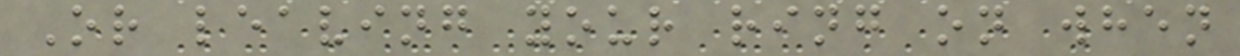Or leaving your ring on when
